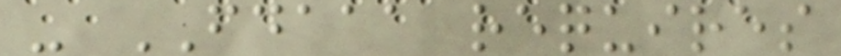- FDAAA requires
